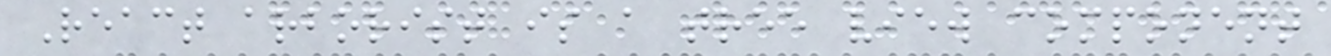React arborist is a tree view component
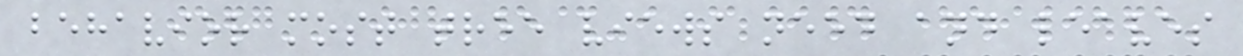behavior most tree views need and leaves
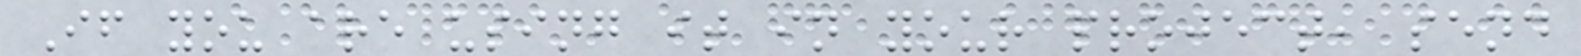If you are using it in your project, send
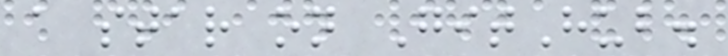a star on GitHub.
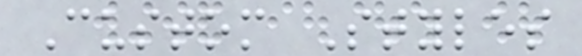Custom Styles
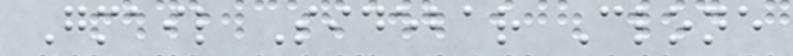Gmail Sidebar Clone
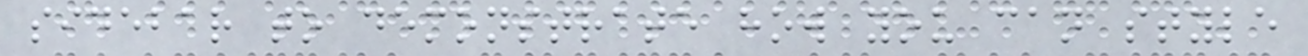sidebar to demonstrate how you can style
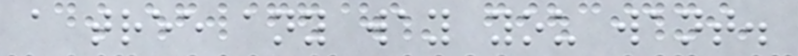a tree any way you want.
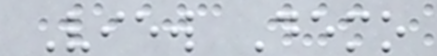View Demo
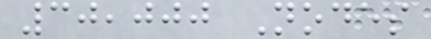30,000 Nodes
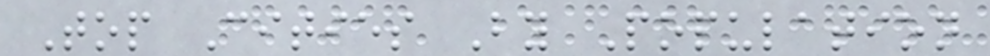Top Cities By Population
